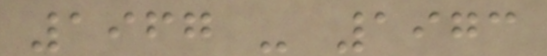1967 - 1973
